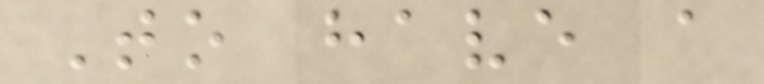To have a
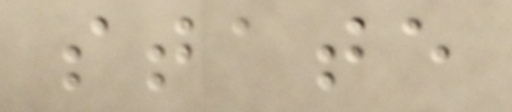state
